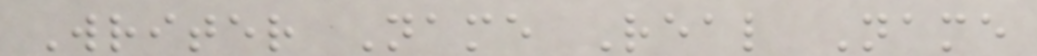Writer Name Real Name
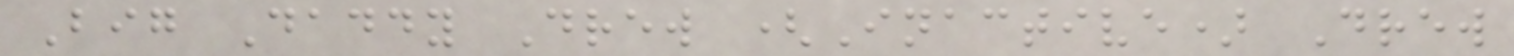Big Daddy Drew (Inactive) Drew
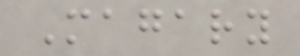Magary
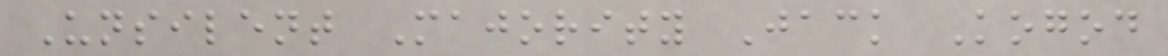Unsilent Majority Jack Kogod
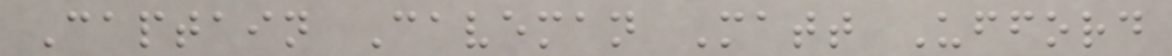Captain Caveman Matt Ufford
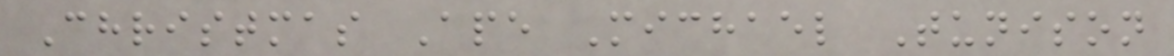Christmas Ape Michael Tunison
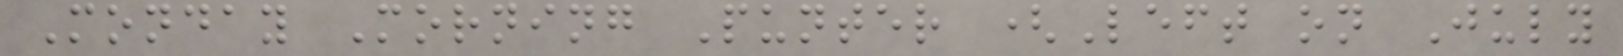Monday Morning Punter (Left on July
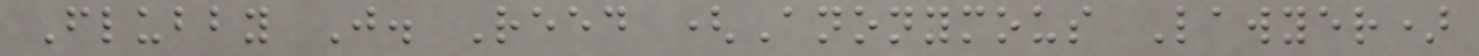Flubby J. Reed (Anonymous Lawyer)
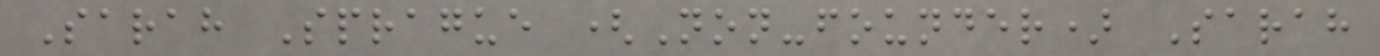Sarah Sprague (Non-founder) Sarah
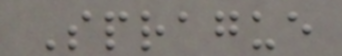Sprague
